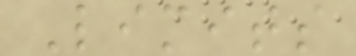Limits
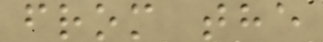from the
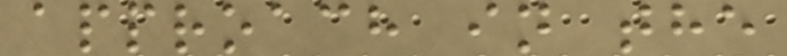approach in the
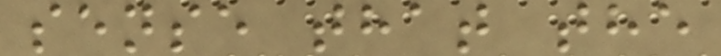sense that the
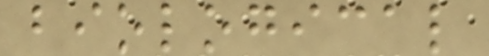biological
